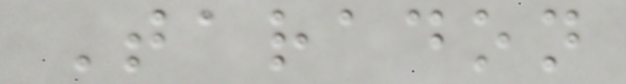Taradon
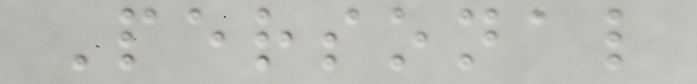Personal
